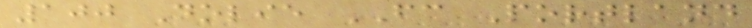100 Dolie FC Portland
